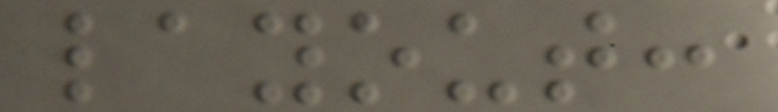layout:
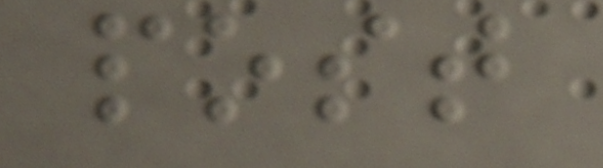post
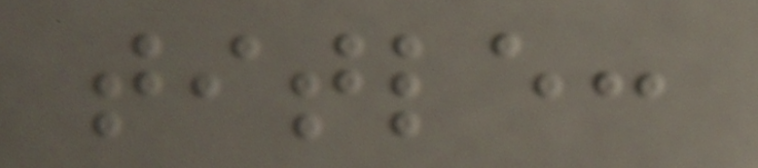title:
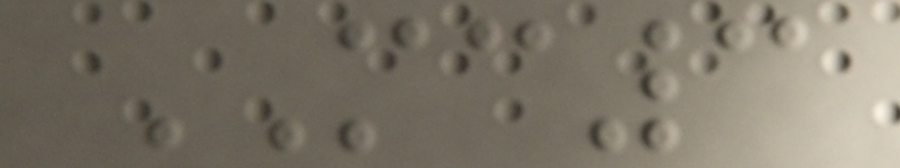MC3
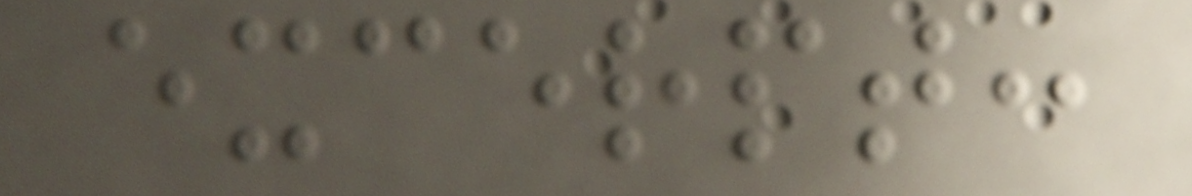excerpt:
